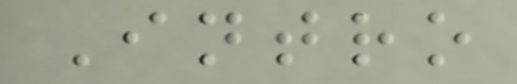Intro
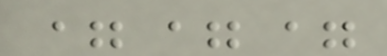===
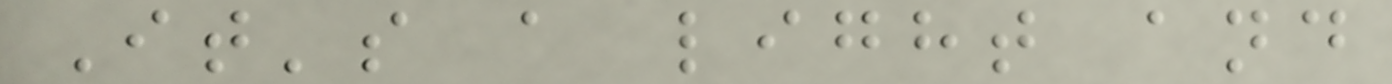It's a light and
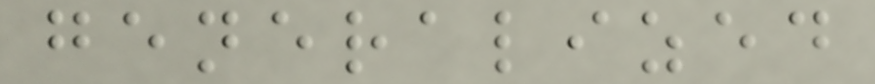generalized
